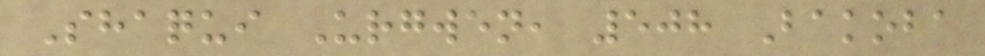Shaqui Urgwen, 508 Bakoba
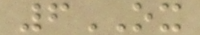6OX
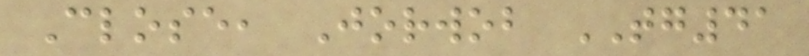Close, Jorwob TG41
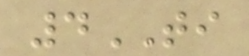4TI
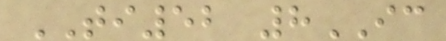TI52 8IC
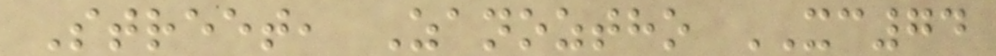Street, Zanoztho XC74
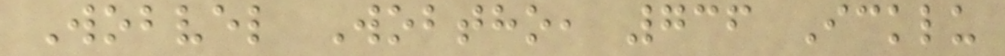Wobvel Wobtho, 736 Icklu
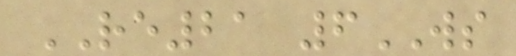RE21 6WS
